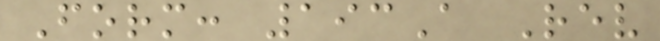Form: 193A Rev
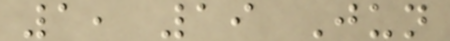1, 19 Jun
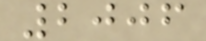2006
